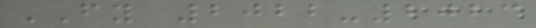FY 2022-2023
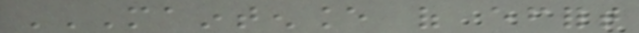MAINTENANCE OF EFFORT
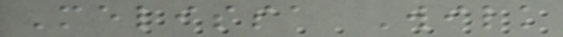Melissa Wilk
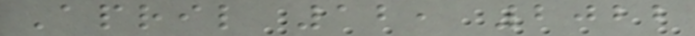April 12, 2022
